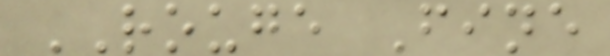ROUGE Fine
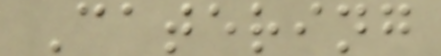Catering
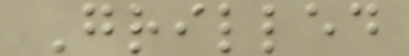Grilled
